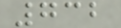732
